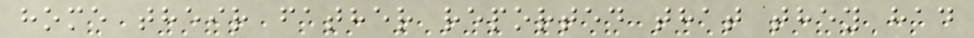home their father reported that they had
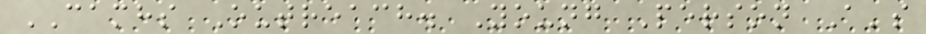CAMHS Outreach. Young Person A's
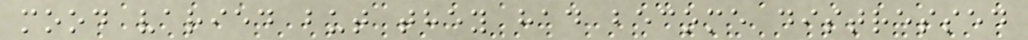mood varied but they had become distressed
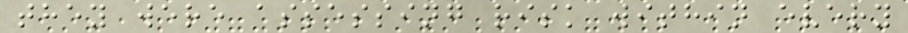they were assessing risk within every
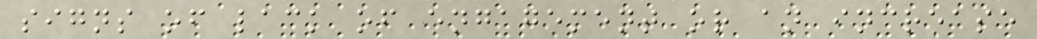signs of lack of engagement or an increase
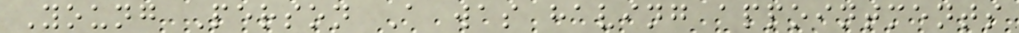Young Person A was having appointments
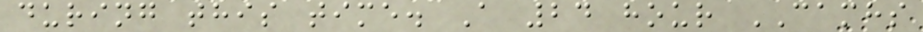during this time. A 24 hour CAMHS
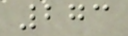273
